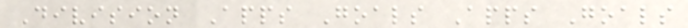Division Apps Goals Apps Goals
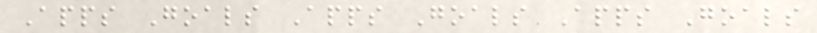Apps Goals Apps Goals Apps Goals
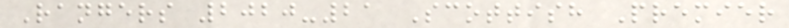Rangers 2020-21 Scottish Premier
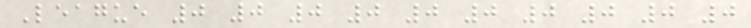League 0 0 0 0 0 0 0 0 0 0
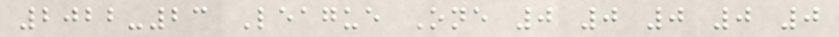2022-23 League One 0 0 0 0 0
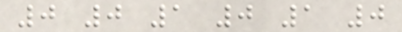0 0 1 0 1 0
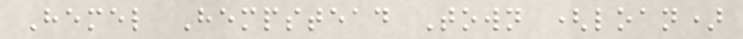Hemel Hempstead Town (loan)
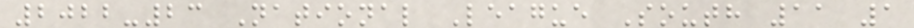2022-23 National League South 11 1
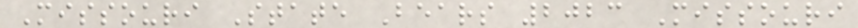Missouri State Bears 2023 Missouri
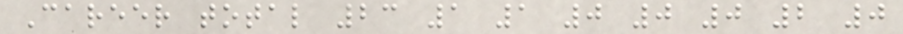Career total 23 1 1 0 0 0 2 0
